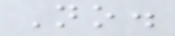No.
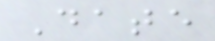Date
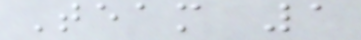Team 1
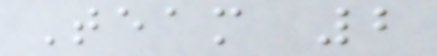Team 2
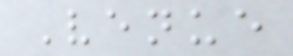Venue
